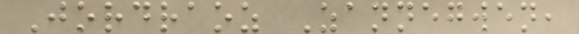Jordraoz Zannegwen,
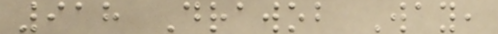918 Drawob Way,
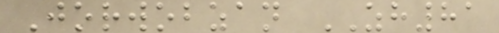Jorwobzan ZH81
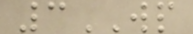3WP
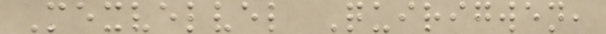Mexvelvel Quirigwen,
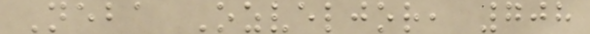Neba Ozveljor, 708
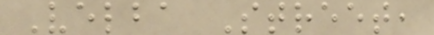Velba Street,
